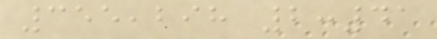355,298 2:41
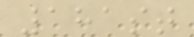181st
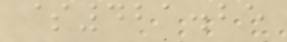$421.25
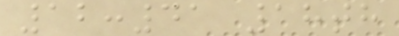12:41 18th
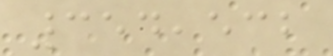354,532
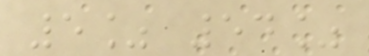5% 54%
